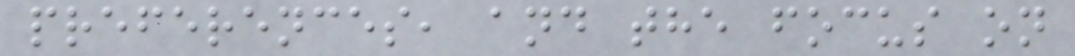preferences, and the focus on
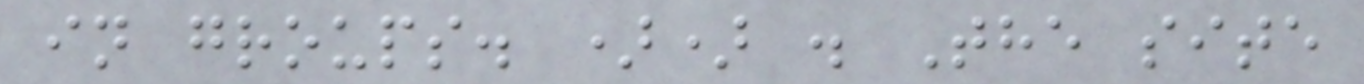in groups. )) . The site
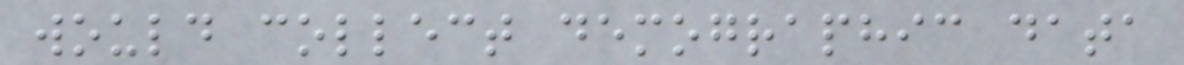would collect demographic data
